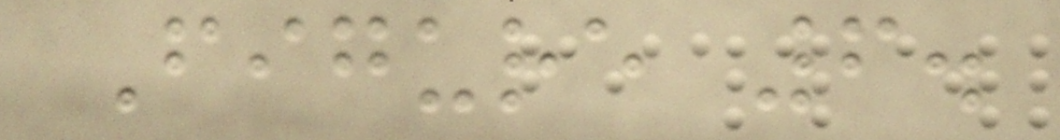Figure 6.
